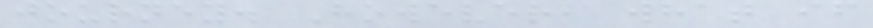journey. However, what if
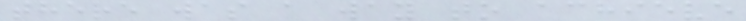there was a way to achieve
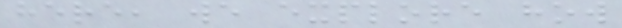here, we explore how
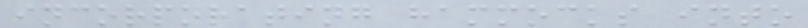incorporating hammocks into
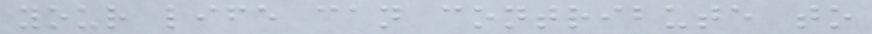your life can contribute to
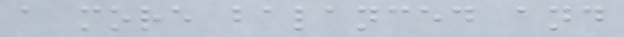a more balanced and
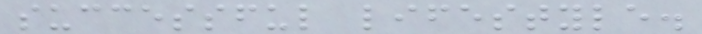successful lifestyle.
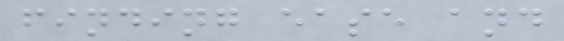finding ease and
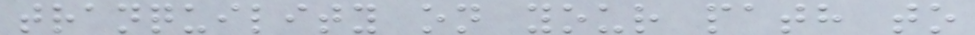tranquility on your path to
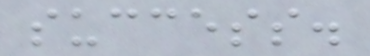success.
